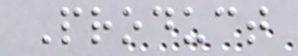Product
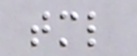tml
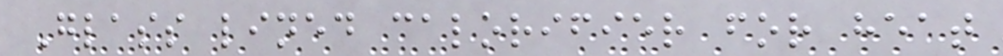Glass lined calorifier for heat
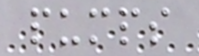pumps
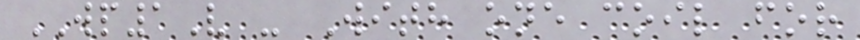WP1V - With one coil for
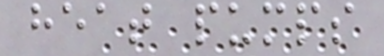heat pumps
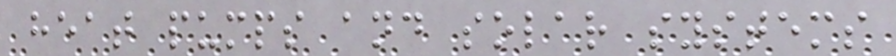heat pumps and solar systems
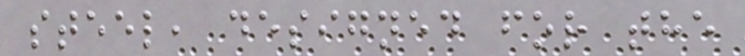steel, designed for the
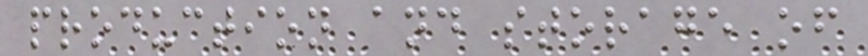production and storage of
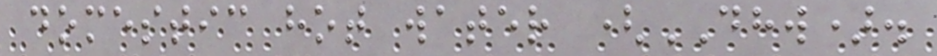domestic hot water (DHW).
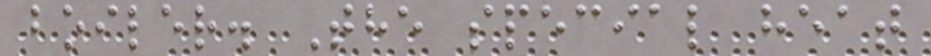boiler. The special heat
